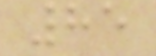85
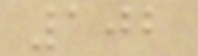102
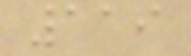119
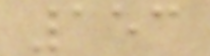153
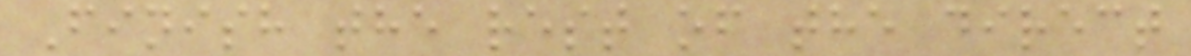Finish the rest of the direct
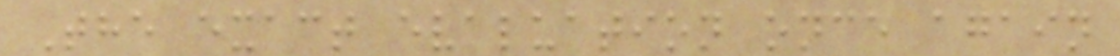The exact evaluation once again
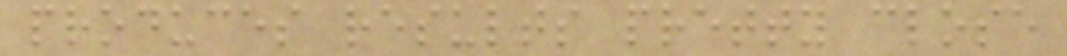produces results pretty close
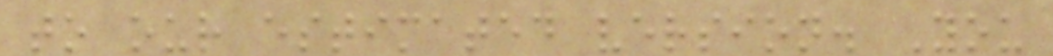to our estimated version. You
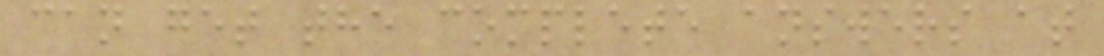can get the complete answers at
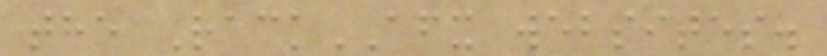the RackAFX websites.
